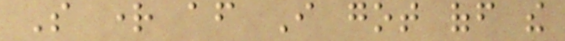So right after I got off the
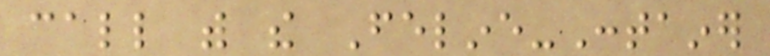call with the Feline-Container
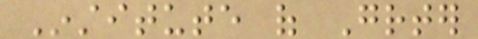Institute of Greater
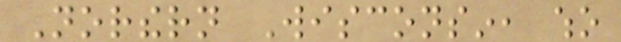Northern Wisconsin, who
